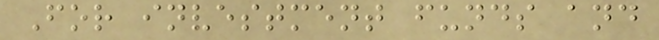For investment funds and
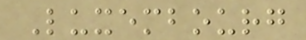Luxembourg
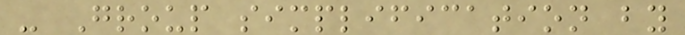- Group simplification by
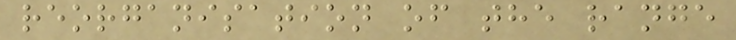reorganisation of the range
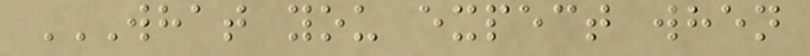WHAT YOU EXPECT WHEN
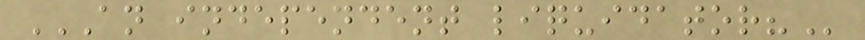AN INDEPENDENT LIQUIDATOR?
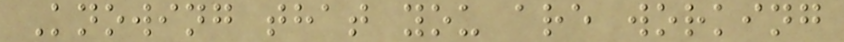Knowing that you are working
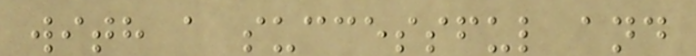with a successful and
